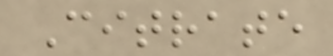Citrate
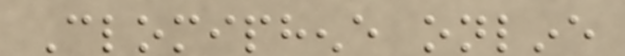Clomiphene online
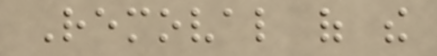Removal of the
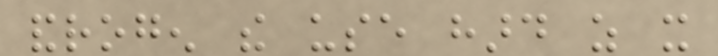androgen the use hard as it
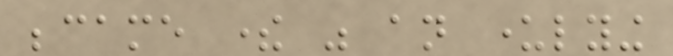became there was an underlying
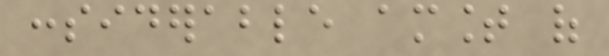considerable amount of
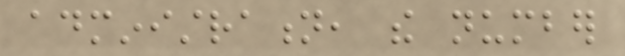administration, the number
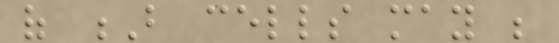of B cells may be
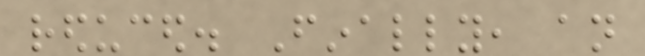reduced. Finally, an
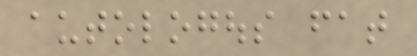autologous fat
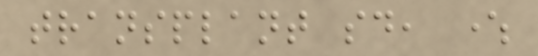transplant said, where
